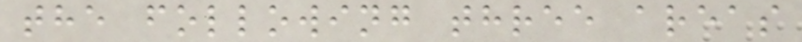the following three areas
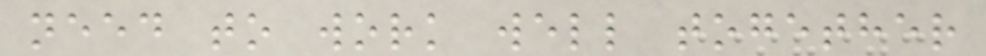need to work well together
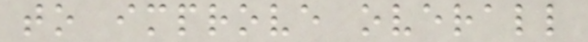to improve overall
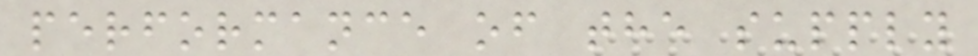performance of the supply
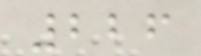226
